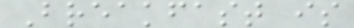Breakfast is
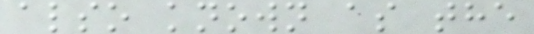also known as the
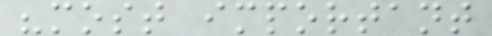"most important
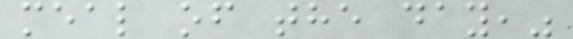meal of the day,"
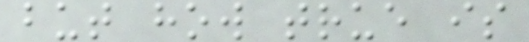but how true is
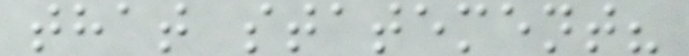that statement?
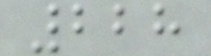228
